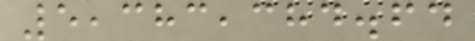5,383,384.64
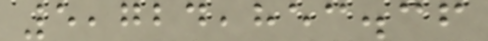5,724,853.36
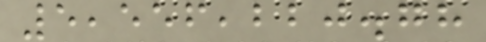5,556,220.78
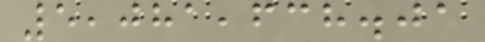5,081,638.01
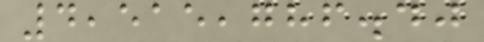4,515,786.40
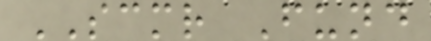SCMR Fund
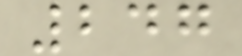247
